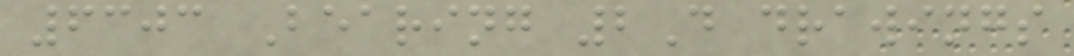6303 Bearing 2D drawings
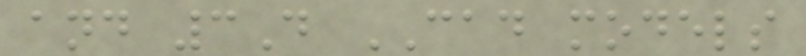and 3D CAD models
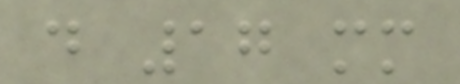d 17 mm
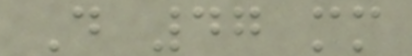D 47 mm
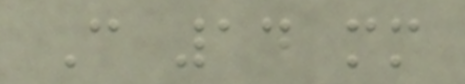C 14 mm
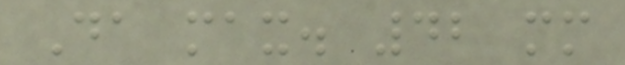Da max. 42 mm
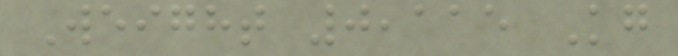Weight 0,115 Kg
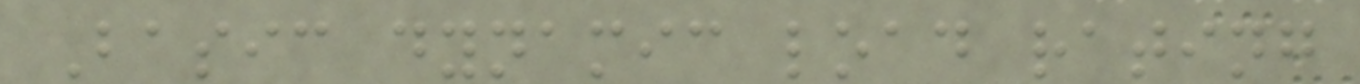Basic dynamic load rating
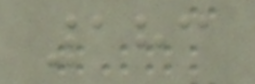183
